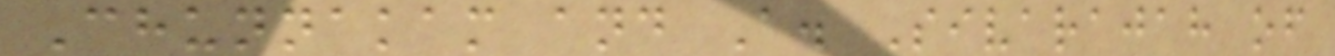Chunnakam and A. Sivarajah of
